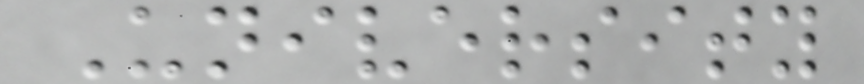University
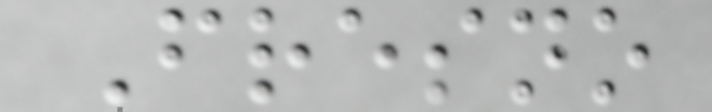Fresno
